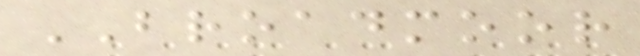BROADMOOR
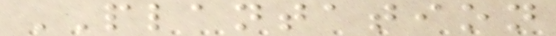PLANTATION
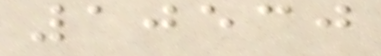10530
